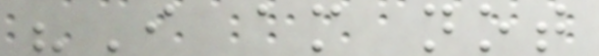"I am not
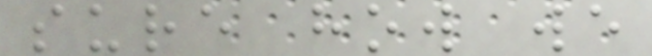sure how we
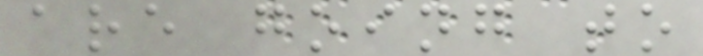are going to
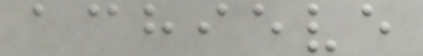achieve
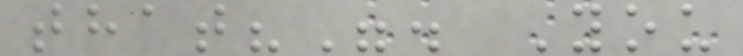that?". You
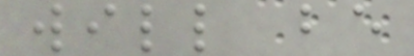will be
